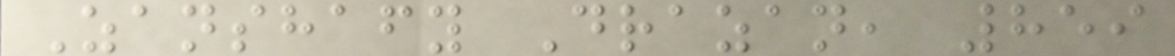Zanshafy Drazan, 859
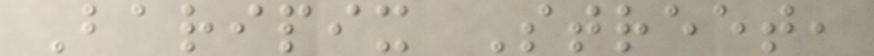Baripix Street,
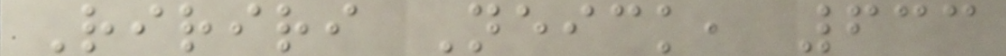Ririri Neick, 633
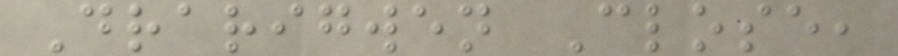Drarigwen Close,
